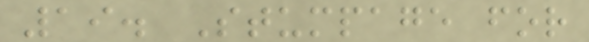19. Stumpage for
